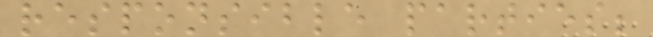responsible parties;
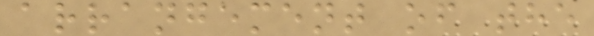arrangement of the
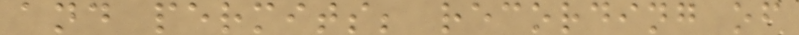and permits; recording of
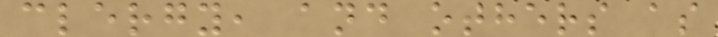clergy, and others as
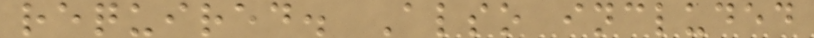required. Also included
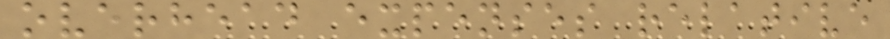overhead expenses relative
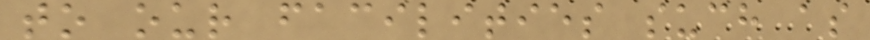to our facilities such as
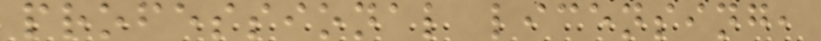professional licensing,
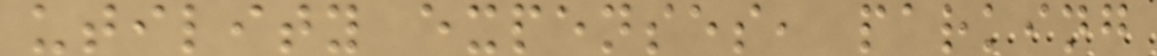utility expenses, parking
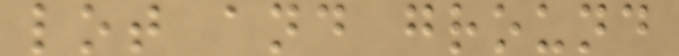lot and ground
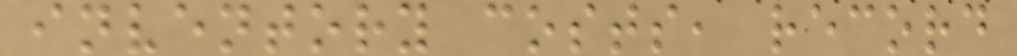inventory costs, record
